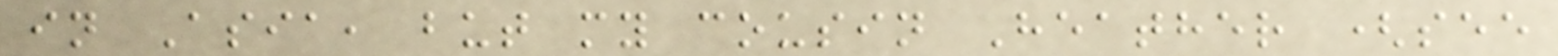in Asia, but my cousin Heather (see
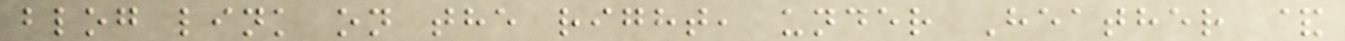blog link on the right, under Heather &
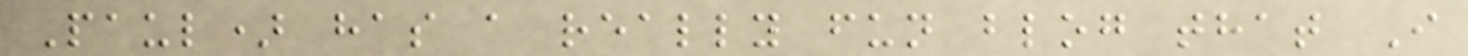Paul) has a really fun blog that I
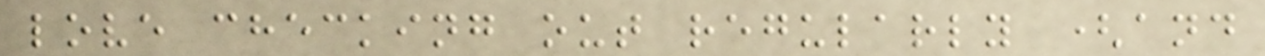love checking out regularly (and
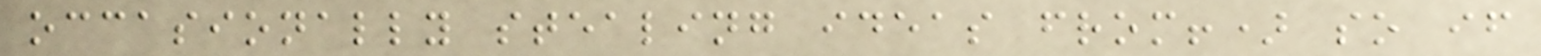occasionally stealing ideas from!) so if
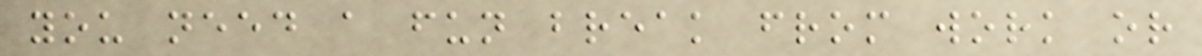you need a fun break from work or
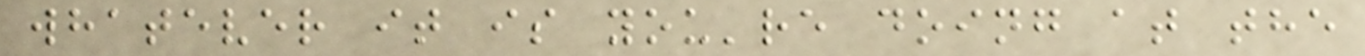whatever it is you're doing at the
